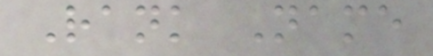Rank Name
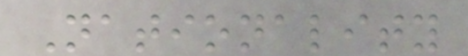Nationality
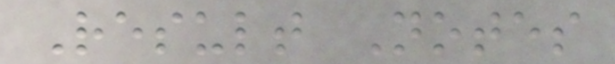Result Notes
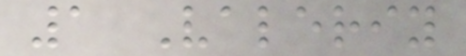1 Valeriy
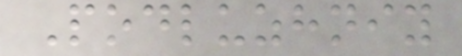Podluzhniy
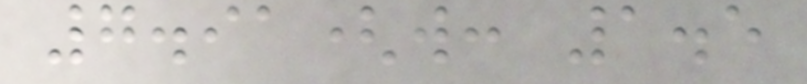7.91(w: 1.5
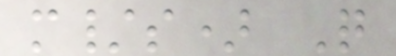m/s) Q
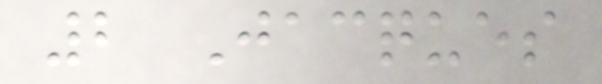2 Jacques
